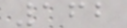162
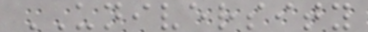UNIVERSITY
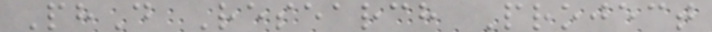PhD Research Project
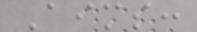Aims:
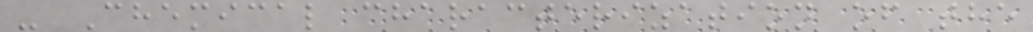- Chemical characterization of the
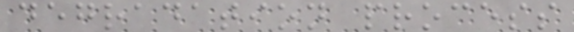degradation process
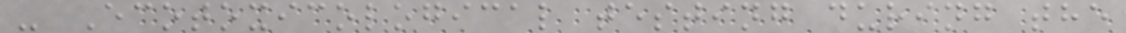- Ecotoxicological testing during the
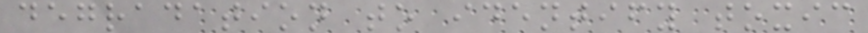degradation to identify toxic
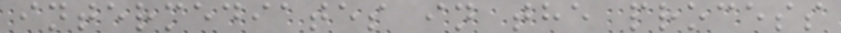intermediates in the process
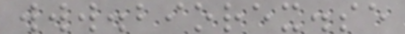www.biorex.se
